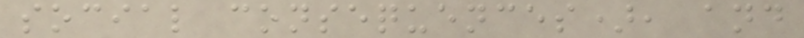social consequences), and
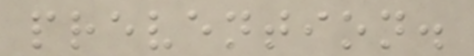prevention.
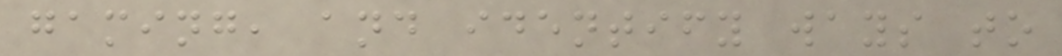gaming, and identify ways to
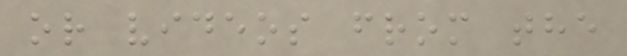or videos from the
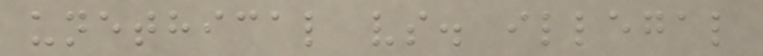unethical vs. illegal
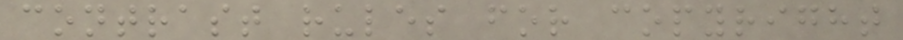contrast rules for copyright
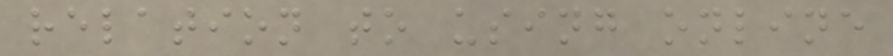relation to using online
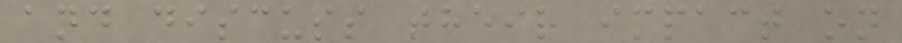and discuss their impact on
